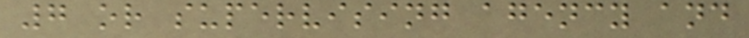7 or supervising agency and
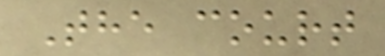The court
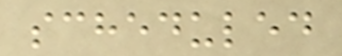scheduled
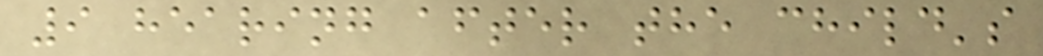9 hearing after the child's
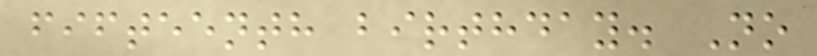fifteenth birthday. No
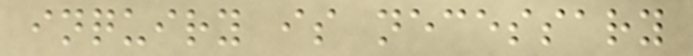inquiry is necessary
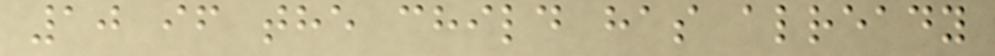10 if the child has already
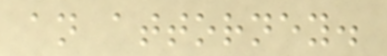an attorney.
